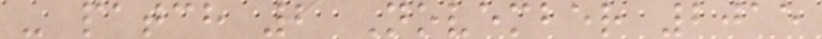- patch 2 November 2015
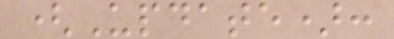(Update):
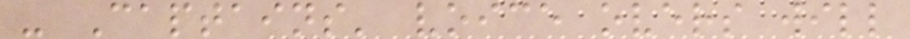- Captains' voice overs will
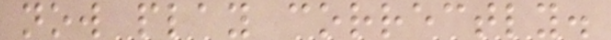now play correctly.
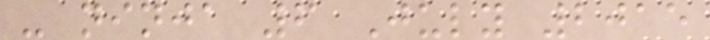- ninja 6 July 2015
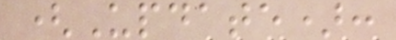(Update):
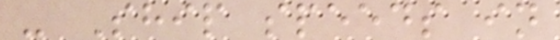- Ship speeds in
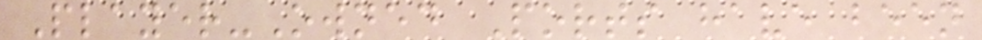Player-Owned Ports have been
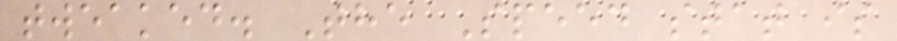tweaked. The Speed stat is
